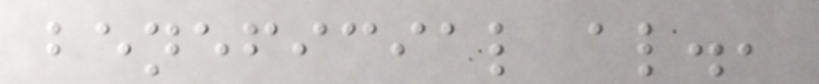beneficial al.,
